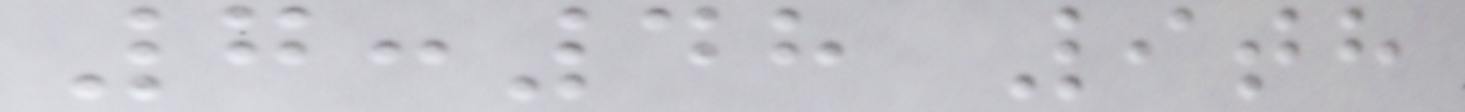7:48 9th
